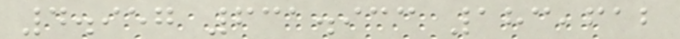4.957 631.933 183,612
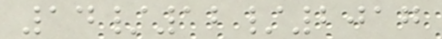14/12/2017
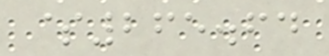$265.64
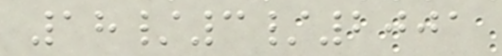18/3/2001
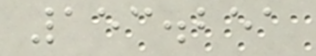153.251
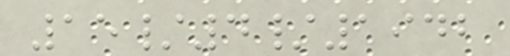15/4/1942
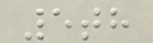5th
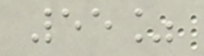55%
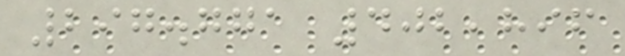297.771 402,896
